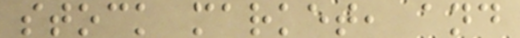stock market, and
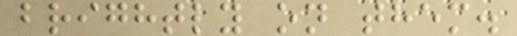brightly on them.
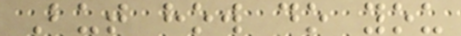But how do you
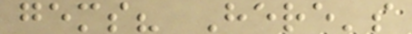gems? Here's
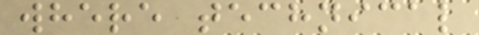where technical
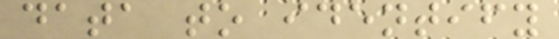data to identify
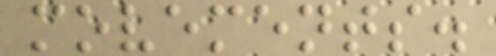movements.
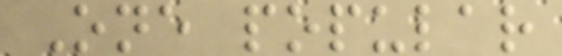One popular
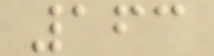163
